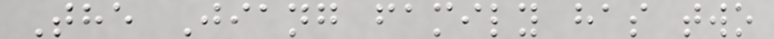The Jiang family has two
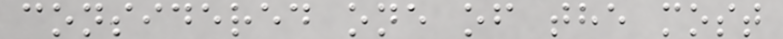considered one of the most
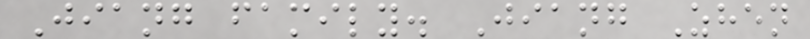Jiang family. Jiang Zhen
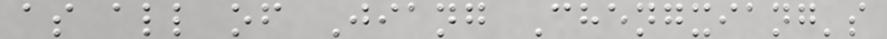as all of Jiang Chengxiang's
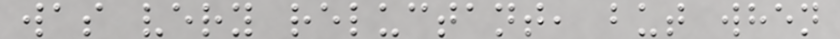was very reluctant, but when
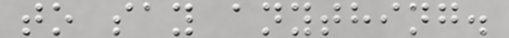to say anything.
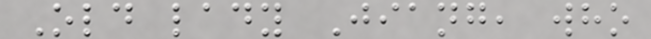Old lady Jiang, who
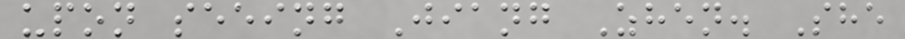upon seeing Jiang Zhen. She
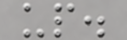up.
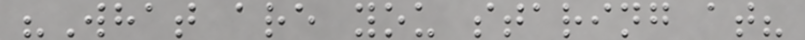"What are you staring at?
